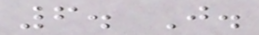6. J.
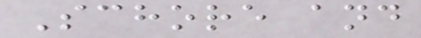Schore and
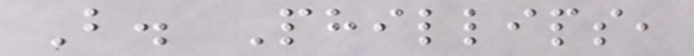B. Phillips,
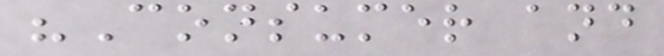"Consumer and
